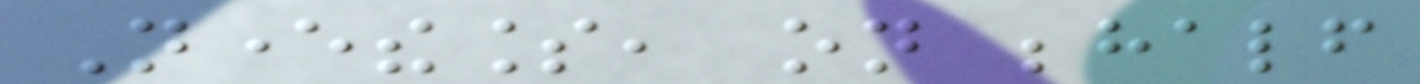Nevertheless, on behalf
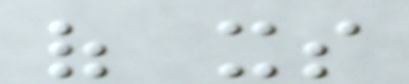of its
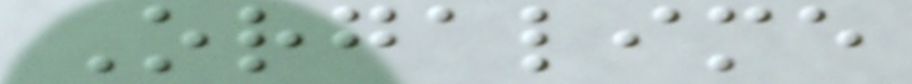Orgalime
